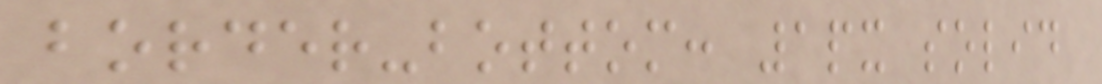border-bottom: 1px solid
